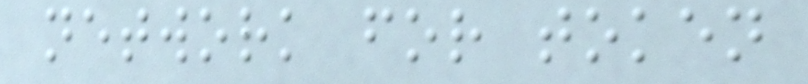network for token
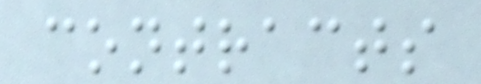contracts
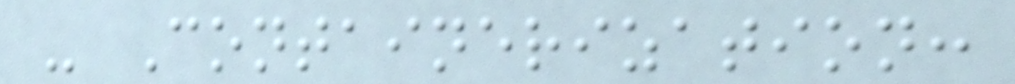- Containerization:
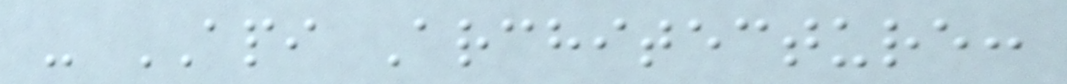- API Architecture:
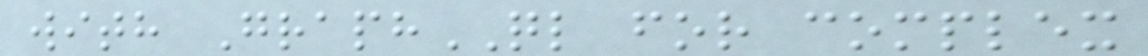with GraphQL for complex
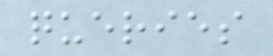queries
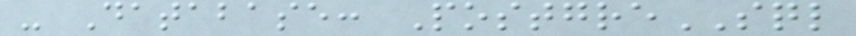- Database: PostgreSQL
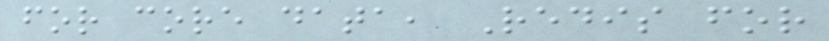for core data, Redis for
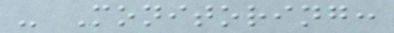- Monitoring:
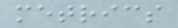metrics
